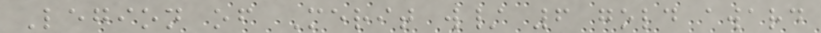Legion of Merit w/ 6 gold award
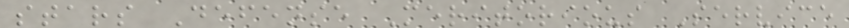stars Defense Meritorious Service
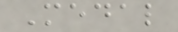Medal
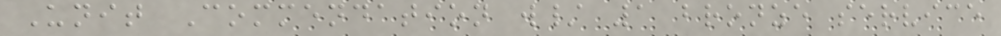Unit Commendation w/ 1 bronze service
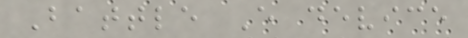Battle E device
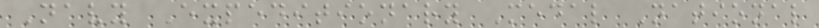Navy Expeditionary Medal National
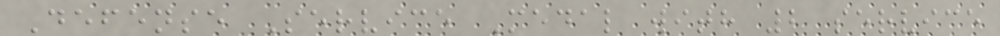Defense Service Medal with 2 service
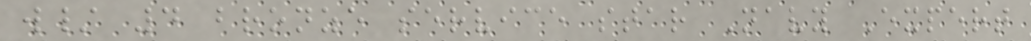w/ 4 bronze service star Navy Expert
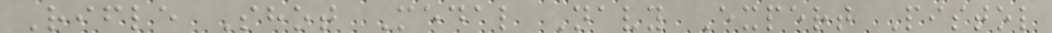Rifle Shot Medal Navy Expert Pistol
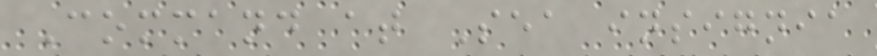Command at Sea insignia
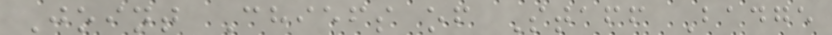Joint Chiefs of Staff Badge
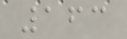163
